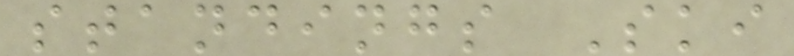standings Ski
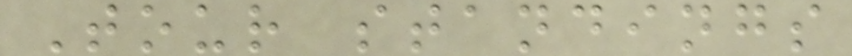Tour standings
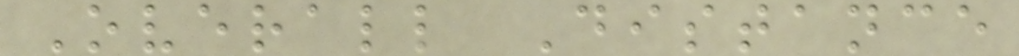Overall Distance
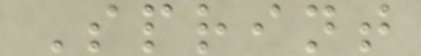Sprint
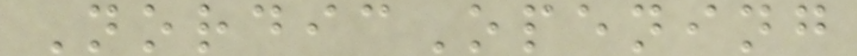NordicOpening
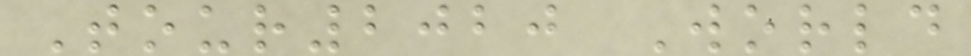Tour2020 World
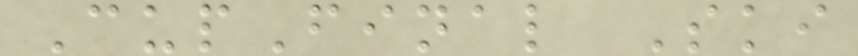CupFinal Ski
